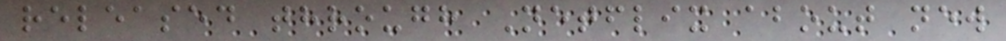released through Netflix about new
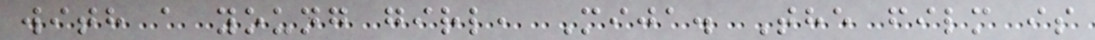with a young girl, Mija. The film is
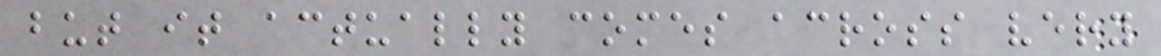but it actually comes across very
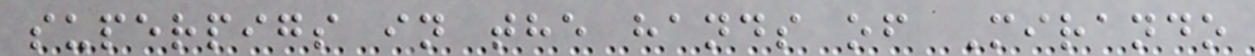superpigs in the hands of Mirando
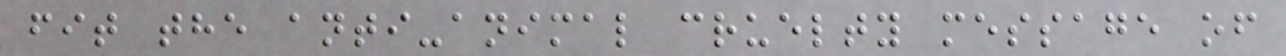fit the anti-animal cruelty message of
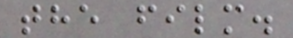the film.
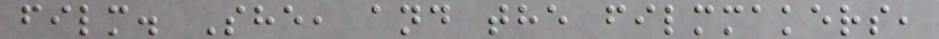film. She, and the filmmakers,
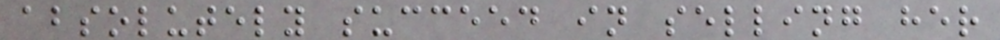absolutely succeed in selling her
